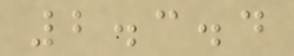2.3.4
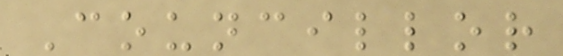Councillor
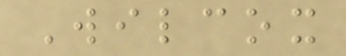Wilcox
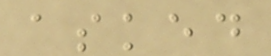asked
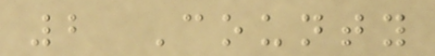2 County
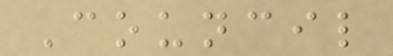Council
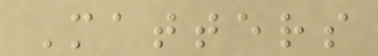Matters
